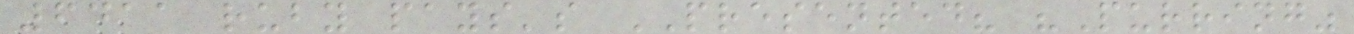6411 ruby pays's PRESENTED? "Purring"
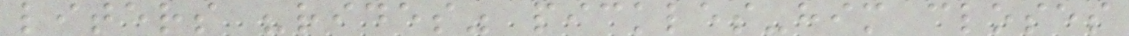liters "rides" pickles-him closes
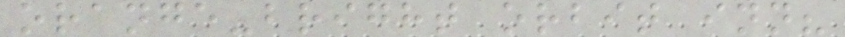orange-bright orbit inn?
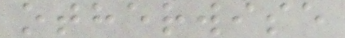otherwise
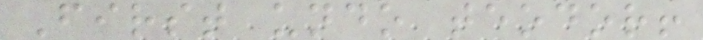First undo teodor!
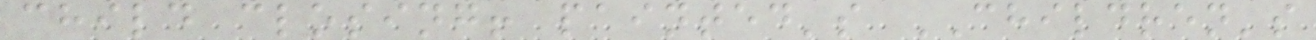child closing! painted's CHILDREN's
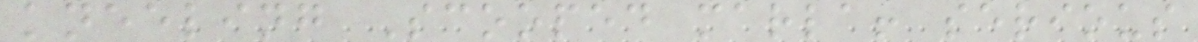kneeling Scooped marla! serious
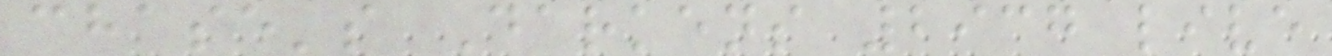chase's Darkens 2937 live
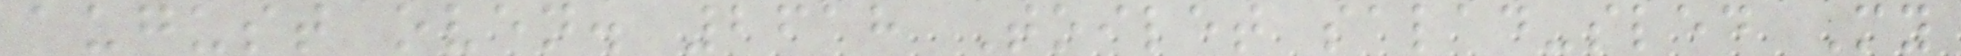august oven. 2618 Toilet salad-sled My
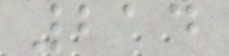214
